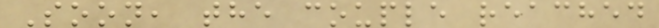Soon, the couple reached
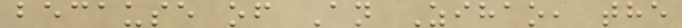because of An Zihao, the
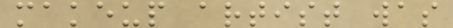makeup artist was
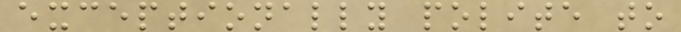exceptionally polite to
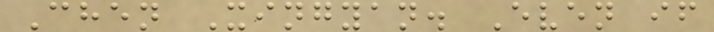Chen Xingyan. Even if
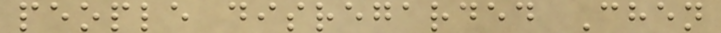people disregarded Chen
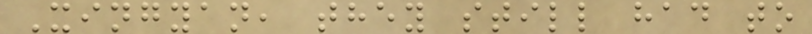Xingyan, they still had to
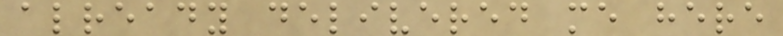already delivered me here
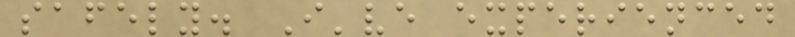safely. I've experienced
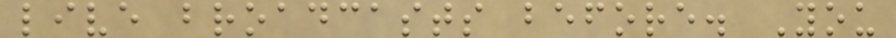live broadcasts before. You
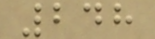248
